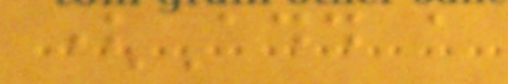(Add a
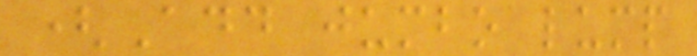(Add jumbo lump
